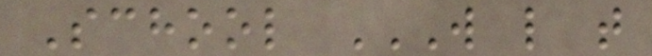School W L T
